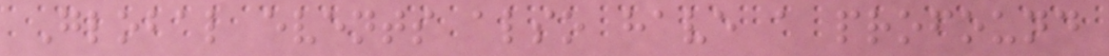Global events also have a profound
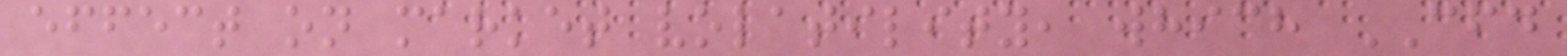effect on market volatility, which CFD
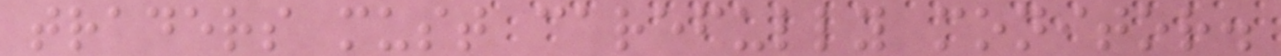traders must carefully monitor.
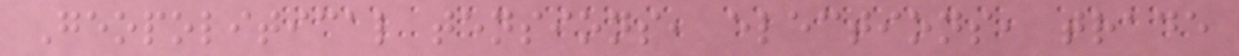Geopolitical tensions, elections, trade
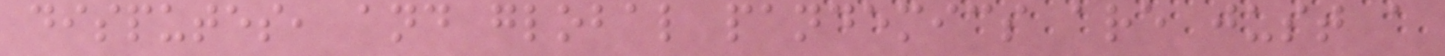disputes, and global pandemics are just a
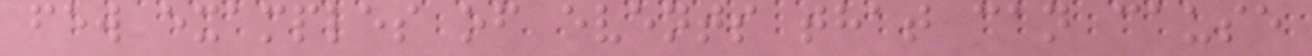few examples of events that can cause
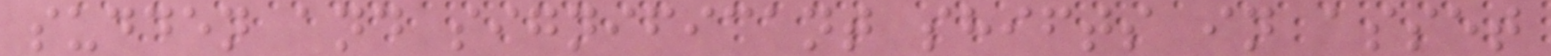sudden and significant shifts in asset
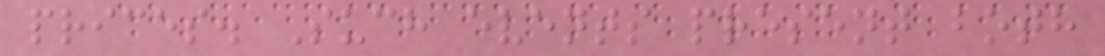prices. Such events present both
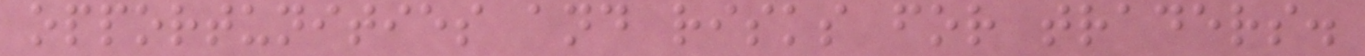opportunities and risks for traders.
